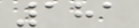181
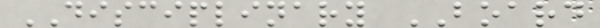DISCIPLINARY BOARD
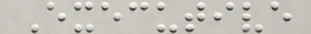Executive
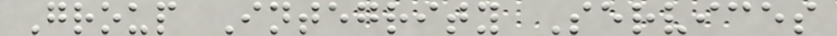Group Integrity Services
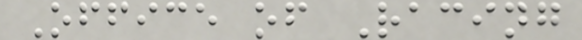Office of Racing
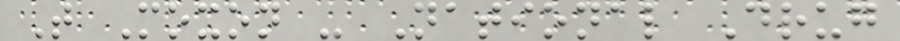T Moxon - National Drug
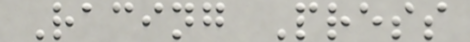Racing Press
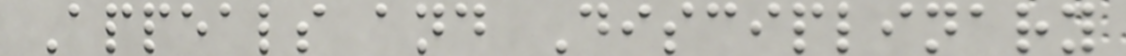Appeals and Disciplinary
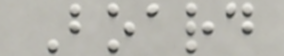Board
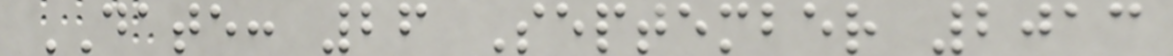DATE: 26 September 2013
